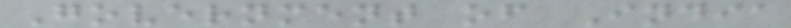Government of India
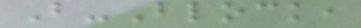B-Block,
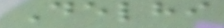Delhi
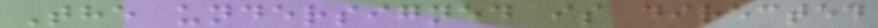The undersigned is directed
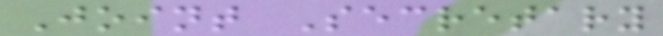Joint Secretary
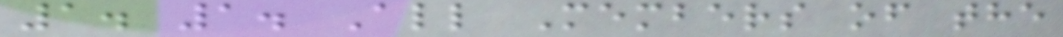1. 1. All Members of the
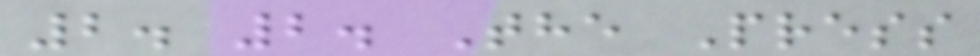2. 2. The Press
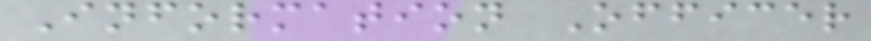Information Officer
